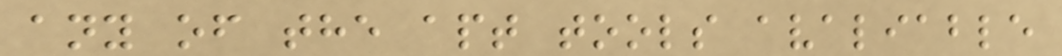any of the apt tools avaliable
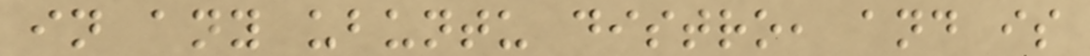in any ubuntu distro, and is
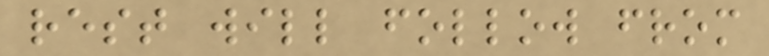rest will follow from
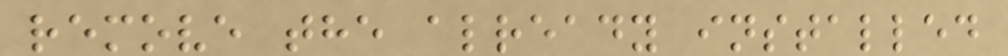remove the already installed
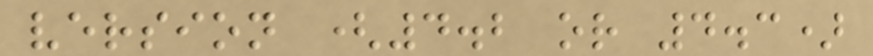version (4.2 or 4.3)
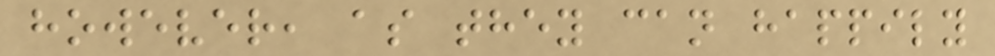however, as they can happily
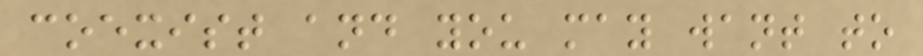coexist and you may want to
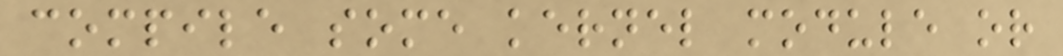compile some kernel module or
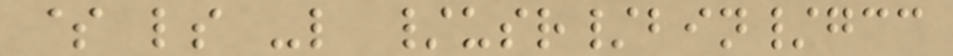$ ls -l /usr/bin/gcc
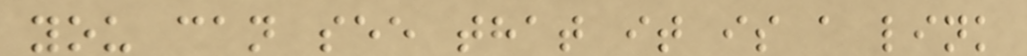you can see that it is a link
